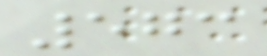573
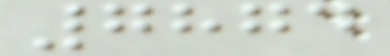7874
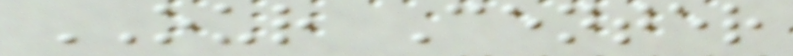OUR Center
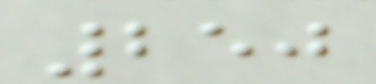250
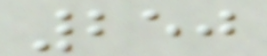250
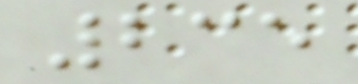235
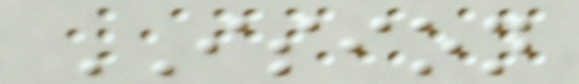ISION
